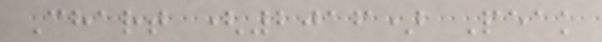Chart (2016) Peak
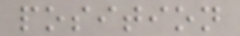position
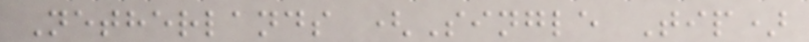Netherlands (Single Tip)
